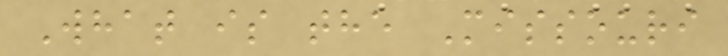What is the Missouri
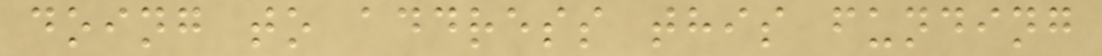doing to address this funding
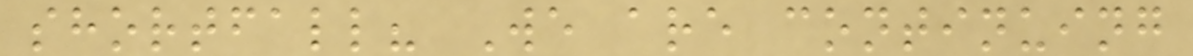shortfall? We are continuing
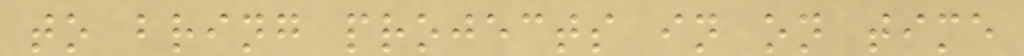to bring projects in on time
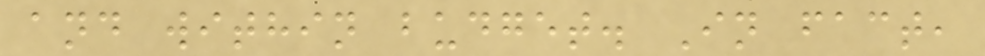and within budget. In fact,
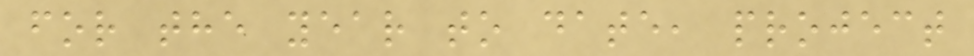for the year to date, project
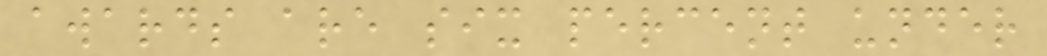awards are six percent under
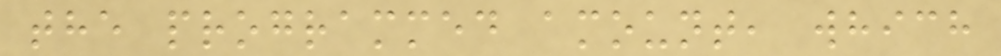the programmed amount, which
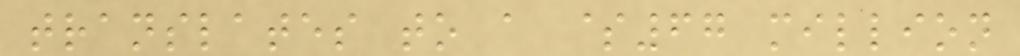translates to a $67 million
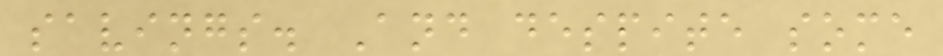savings. And despite some
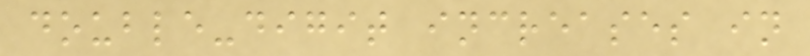double-digit increases in
